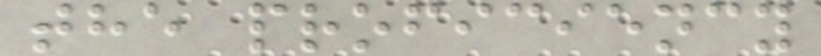the proficiency
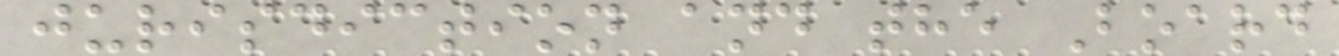jurisdiction and the Board
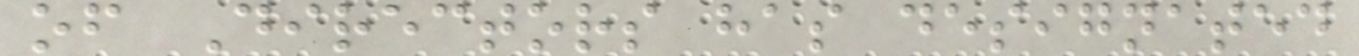of Directors has designated
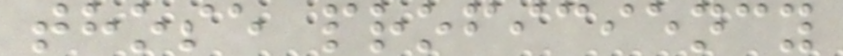those proficiency
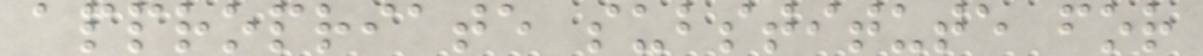appropriate substitute for
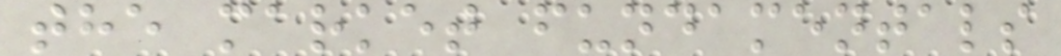the market fundamentals
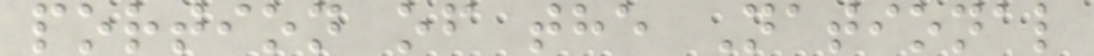portion of the National
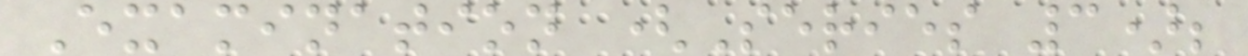Examination (Series 3);
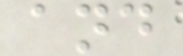and
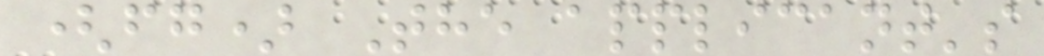(fg) The applicant's
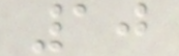10
